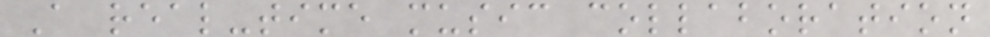A real-time music collaboration
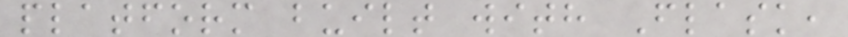platform built with Flask,
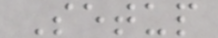Setup
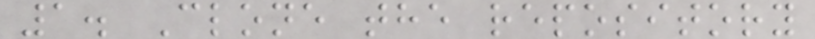1. Clone the repository
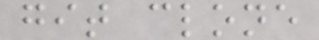git clone
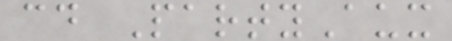cd PartyAux
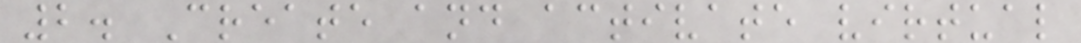2. Create and activate virtual
